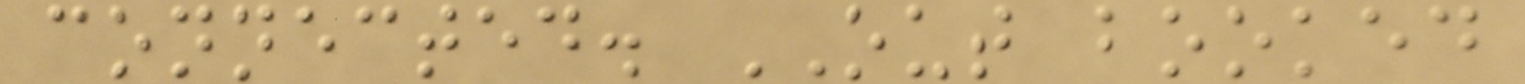connected. OUT booked
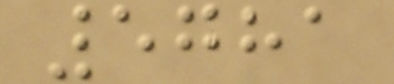5781
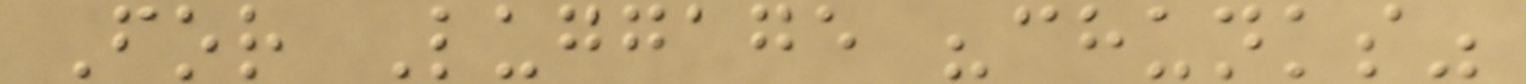For Luggage "chunks"
